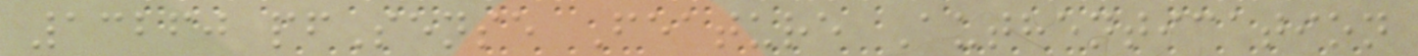13260 pfSense Feature Authentication
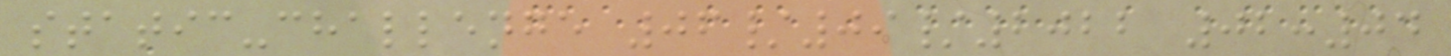static-challenge 06/09/2022 02:04
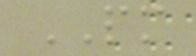PM
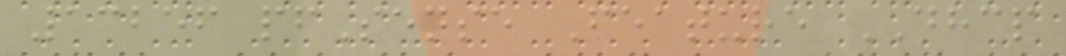13256 pfSense Feature DHCP
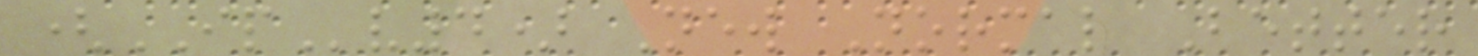(IPv4) New Normal Better
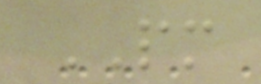PM
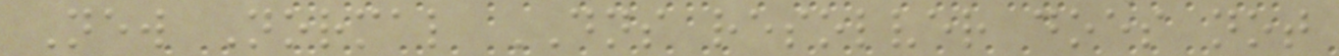New Normal DNS resolver does not
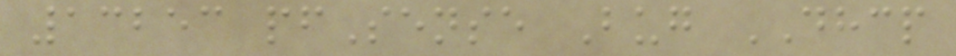13253 pfSense Bug DHCP
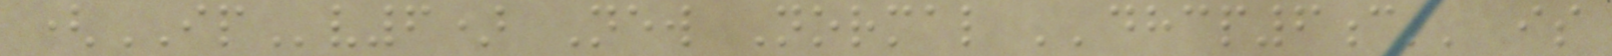(IPv6) New Normal ''dhcp6c'' is
